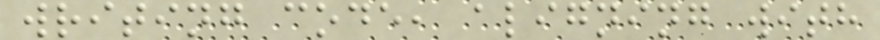writing code, aligning with
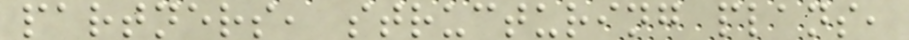partners, structuring plans,
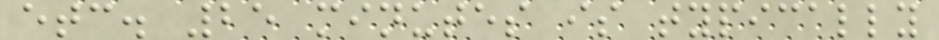etc. 25 minutes is typically
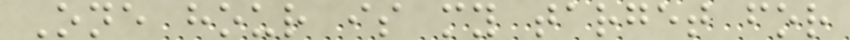One hour is my target for
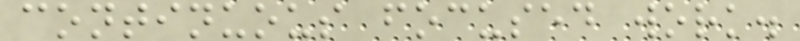continuous focused work.
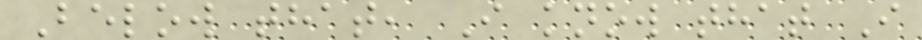Below that, I know that I
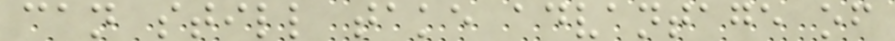can still take advantage of
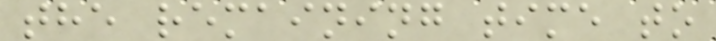the remaining time to
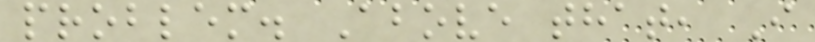problem. Above that, I
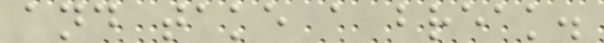and take a break.
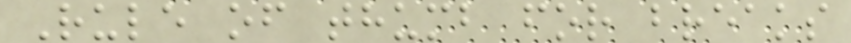Rule of thumb for breaks
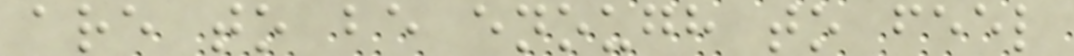are to be enough to feel
